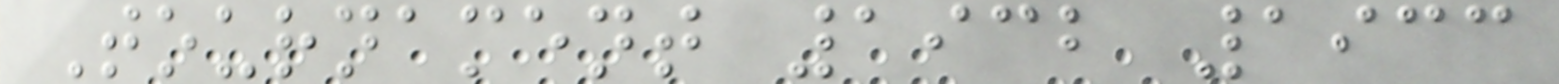Tournament 1932 1933
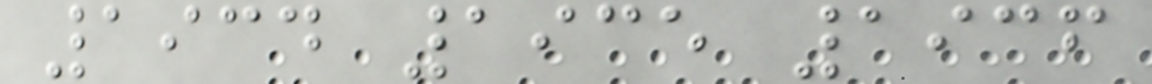1934 1935 1936
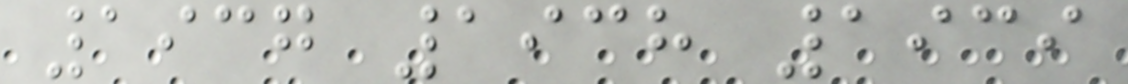1937 1938 1939
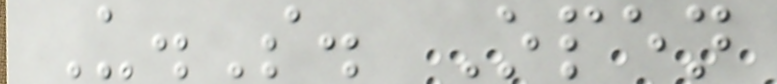U.S. Open
